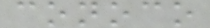conoco
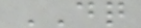DQ
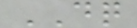DQ
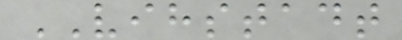VIHSTADT
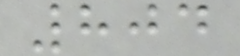804
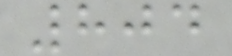804
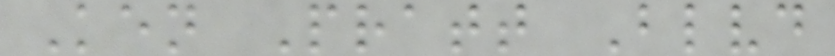Ken Pratt Blvd
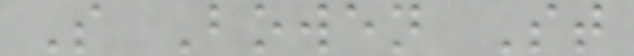S Bowen St
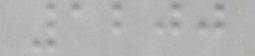1200
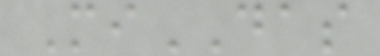MiDAS
